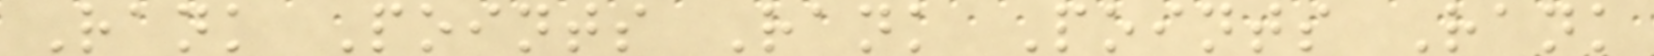Rank Points Rank Points Rank
